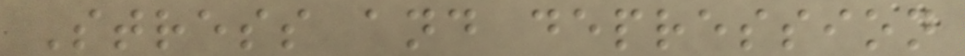Stress and depression
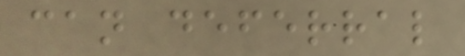can deferral
